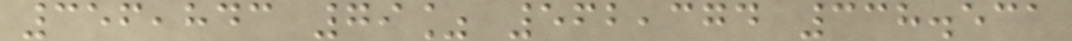356,843 79% 562,374 338.531
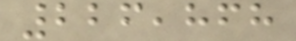226,868
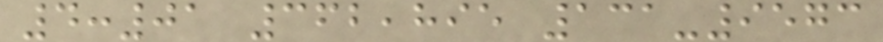4:01 362,895 131-9573
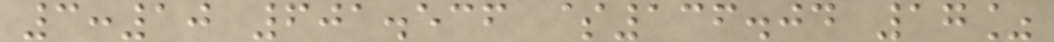3:10 601.536 $136.04 17%
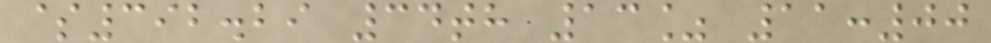$392.29 34th 13% 11:00
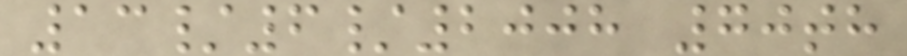13/6/2008 70th
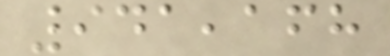941,168
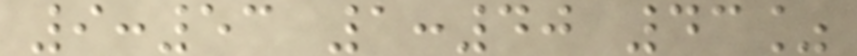9:53 1:40 43%
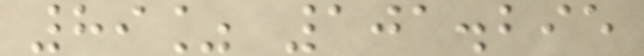89% 101.295
